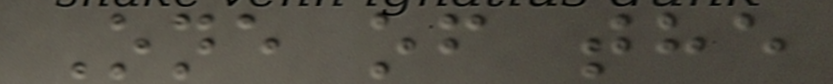One of the
